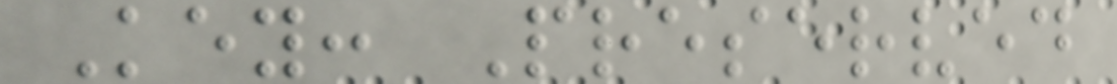Key: Preserved
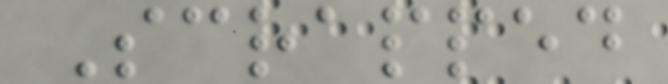Scrapped
